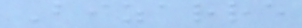Bizarre
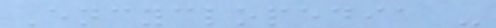Encyclopedia -
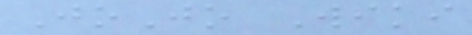JoJo Wiki
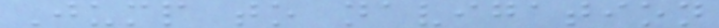Jump to navigation
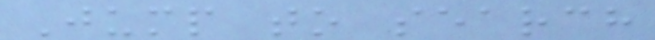Jump to search
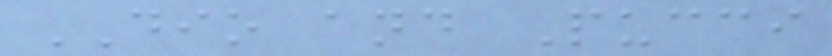DIO and Pucci
